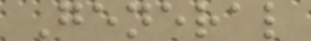General
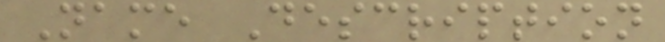Name Description
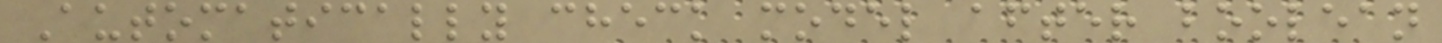Automatically check model after boolean
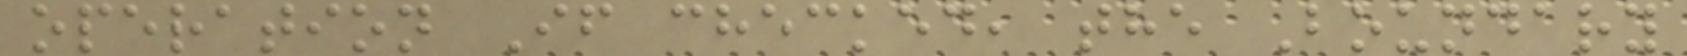operation If checked, the Boundary
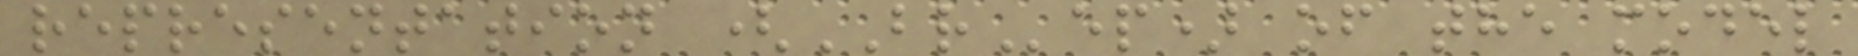representation (BRep) of the model
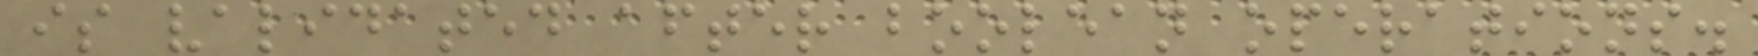is validated after boolean operations.
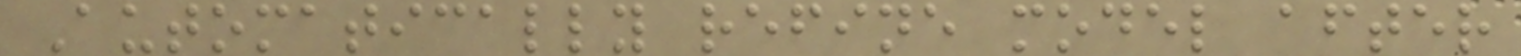Automatically refine model after
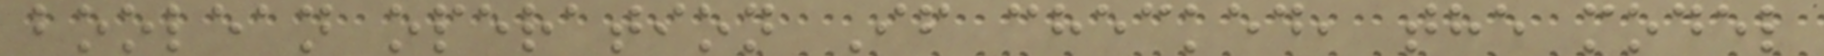boolean operation If checked, the model
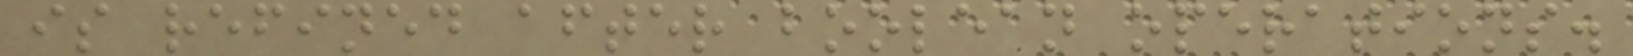is refined after boolean operations.
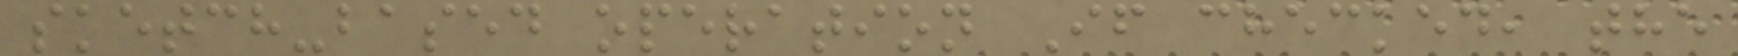sketch-based operation If checked, the
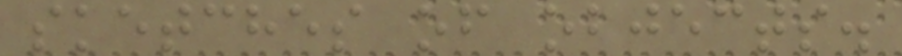sketches of objects.
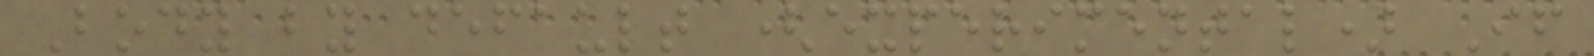Body by default (experimental) If
